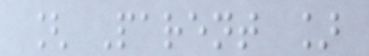[ Parent ]
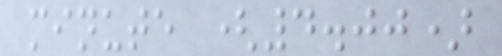minute (4.00)
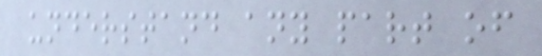understand any part of
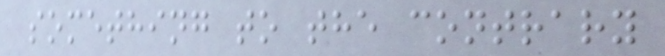something to the contrary
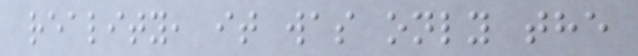reality, it was only the
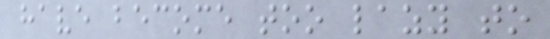have become too lazy to
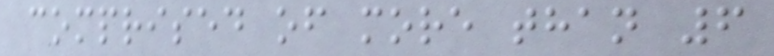comprised of more than 6
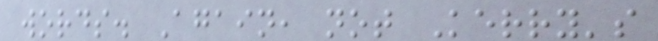words. Again, not Kerry's
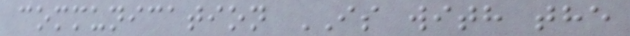communication IS with the
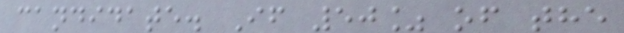candidate. If 50% of the
